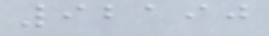92190
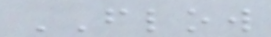FLOW
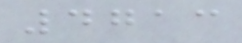4713
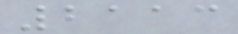2113
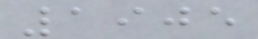1905
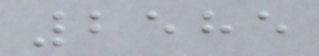2585
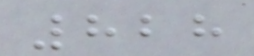828
